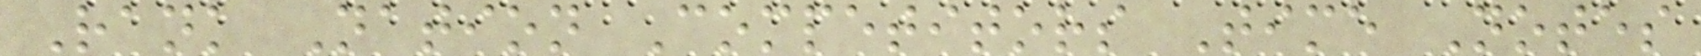Rank Nation Competitors Time Notes
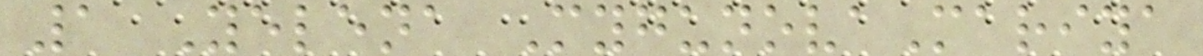1 Yelena MygunovaMariya
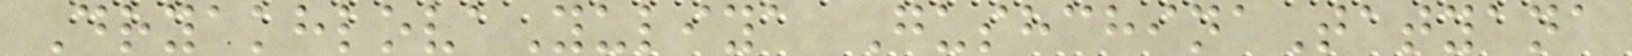DryakhlovaYuliya GushchinaTatyana
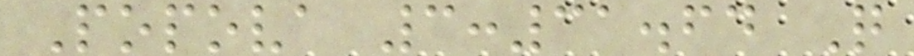Popova 3:31.64 Q
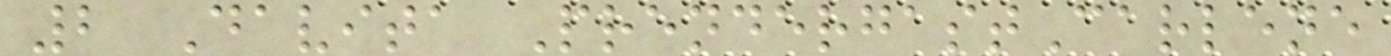2 Davita PrendergastCarlene
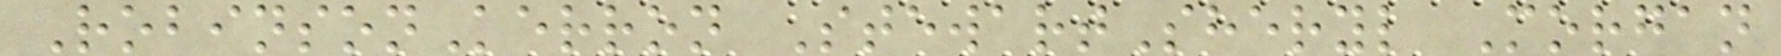RobinsonKerron StewartSheryl Morgan
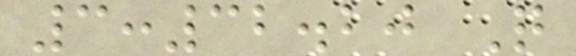3:32.20 Q
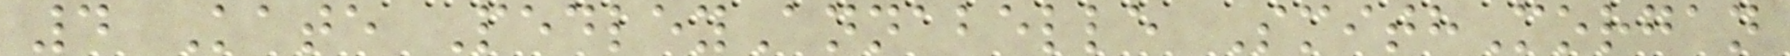4 Kate PedleyAnnabelle SmithMorgan
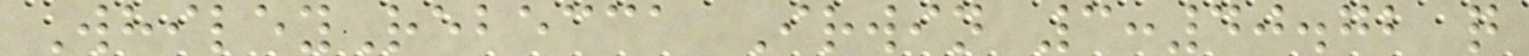WhileyRebecca Irwin 3:40.72 q
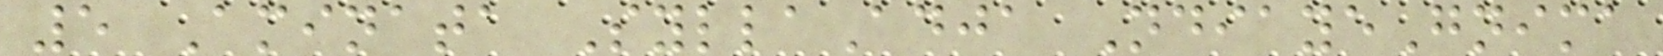5 Aminata SyllaAdja NdiayeGnima
